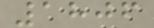1806
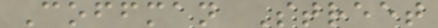Coffman Street
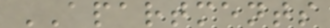APARTMENTS
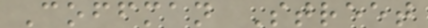Coffman Street
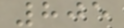805
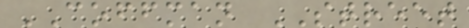COFFMAN STREET
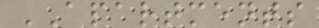APARTMENTS
